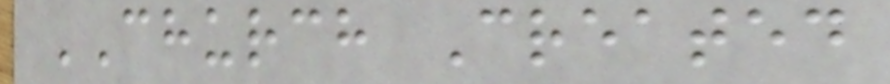CHURCH Created
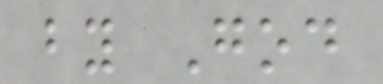by God
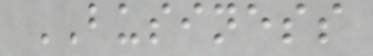BUSINESS
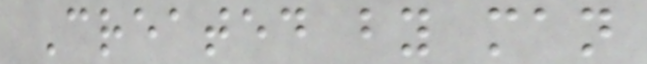Created by man
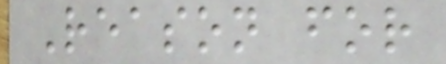Reason for
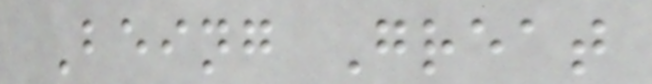Being Great
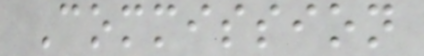Commission
